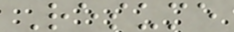Resume
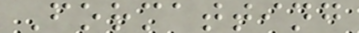Formatting
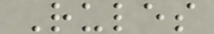Rules
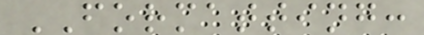FORMATTING:
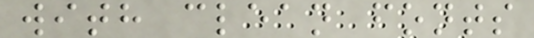with clean fonts
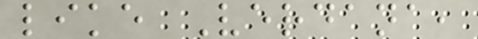like Verdana,
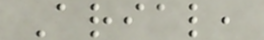Arial,
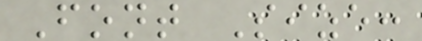Font Size:
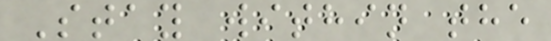Stay within the
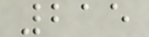215
